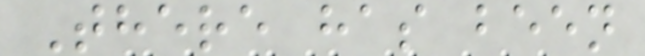There has been
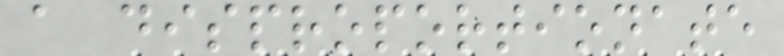a disproportionate
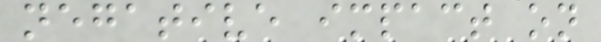negative impact on
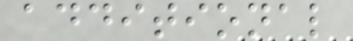additional
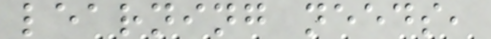learning needs,
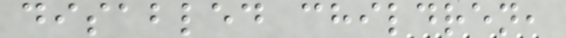disabled children,
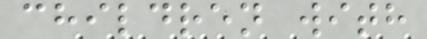children with
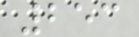253
